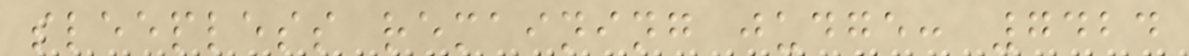sleepless remaining judge: 7424
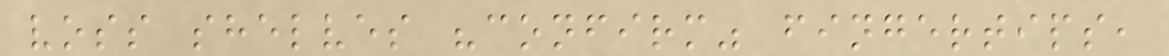voss shelves "confirm" fingertips,
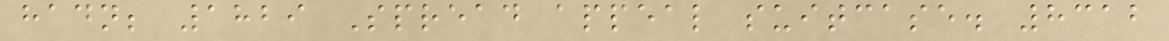hadn; 1829 Spread appeal suitcase. 8312
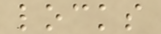locks
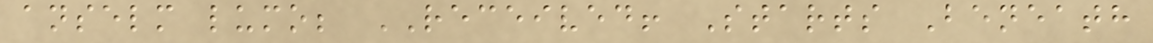anselm lumo; RECEIVED! Starts Beneath
